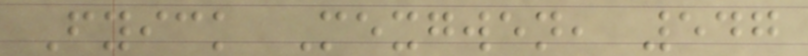Fyick Mexgwen, 547
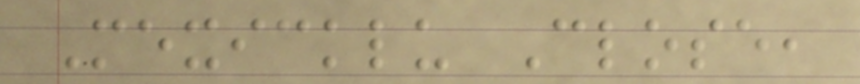Mexicklu Close,
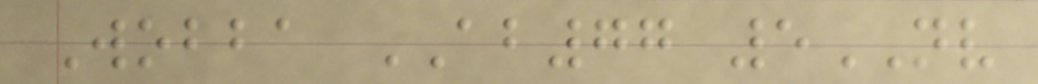Wobba AB77 5NV
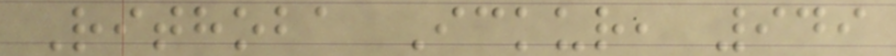Rithoba Ickur, 949
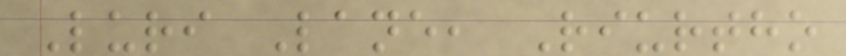Luri Lane, Riurtho
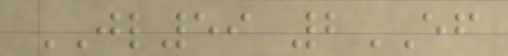JL59 2EF
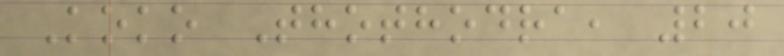Koko Thothodra, 20
